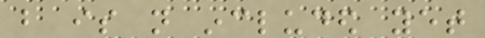but is not included yet
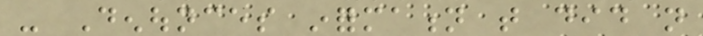- Denounces information that did not
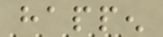happen
